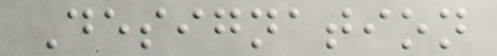Designation
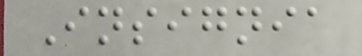Insignia
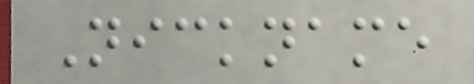Nickname
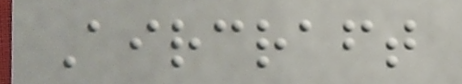Aircraft
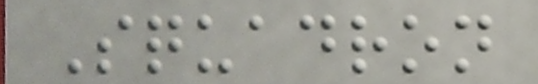Squadron
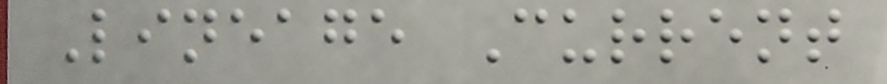Lineage Current
